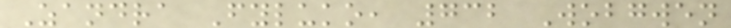Zandra Fyluko, 732 Wobgwen
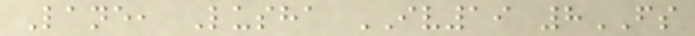Lane, Lusha IV19 8FS
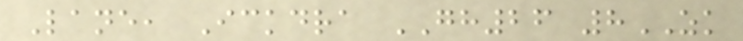Lane, Ickdra GH26 8ZK
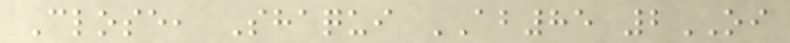Close, Shaqui AB85 2OI
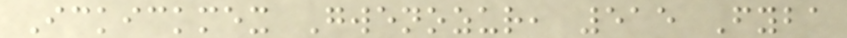Ickickmex Gwenozur, 515 Fyba
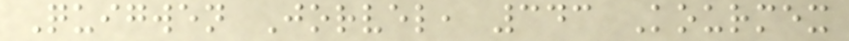Quigwen Jorvel, 343 Kourmex
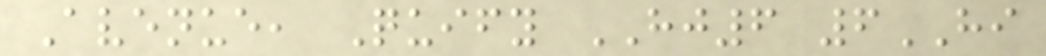Avenue, Quify HJ6 6HI
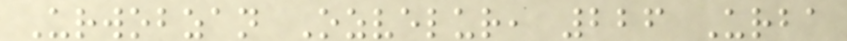Urwobzan Ozvelur, 226 Urba
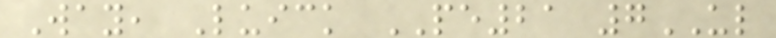Way, Luick PE21 7UL
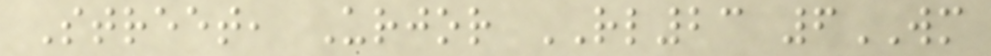Street, Urjor RL23 6WM
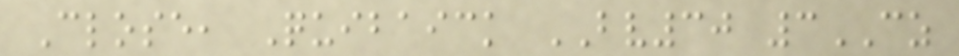Close, Quibaick BV30 3CZ
